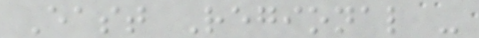East Regional -
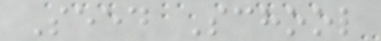Seed School
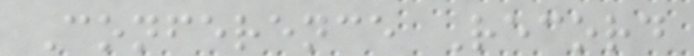Conference Record
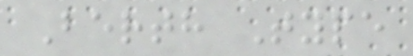Berth Type
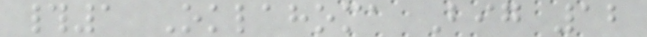#1 Oklahoma Big 12
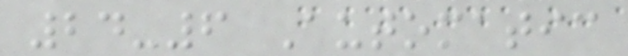24-6 Automatic
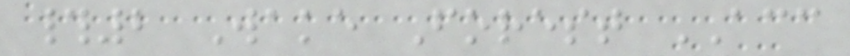#2 Wake Forest ACC
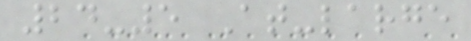24-5 At-large
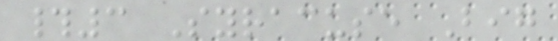#3 Syracuse Big
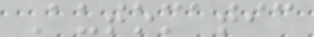Automatic
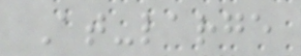At-large
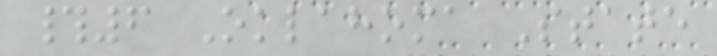#6 Oklahoma State
